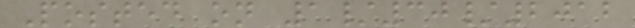Posted on 1/30/2012
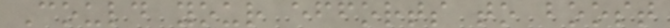Could your efforts to boost
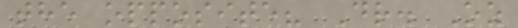the opposite? Dr. Oz
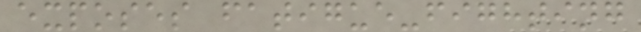exposes fatigue-fighting
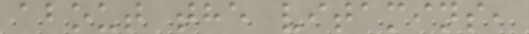about the vitamins,
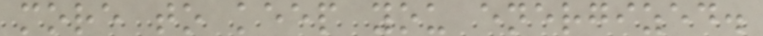more to keep you energized.
